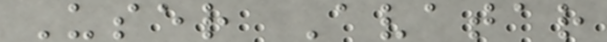User Avatar
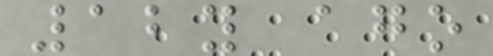12y ago
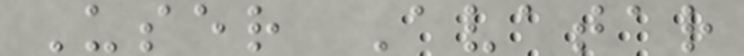User Avatar
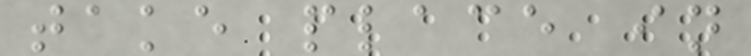take place in
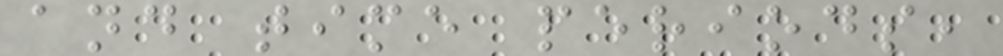and time periods,
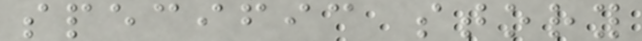specific story
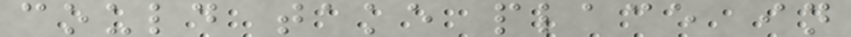could take place in
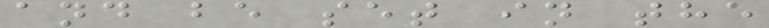and be set in the
